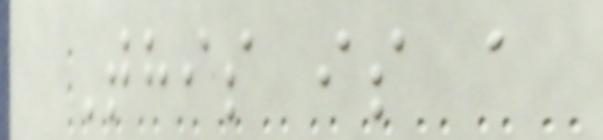This is a
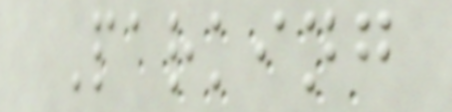Parking
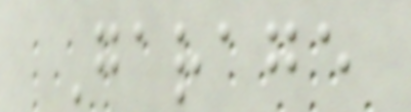Garage
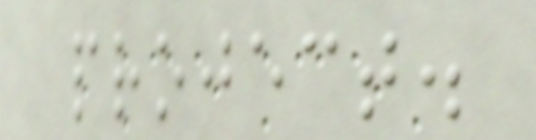project.
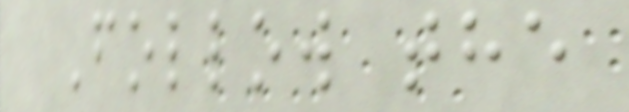Follow the
